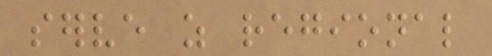serve as regional
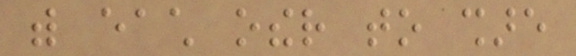with each other to share
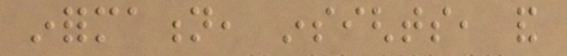information, insights, and
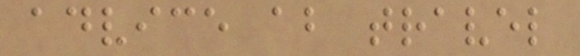advice about travel
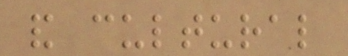and cultural
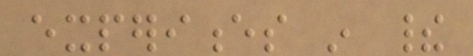experiences in their
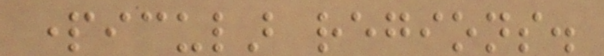particular regions.
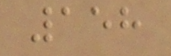158
